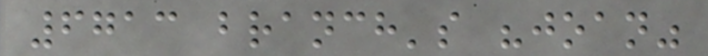6713 branch's "joan"
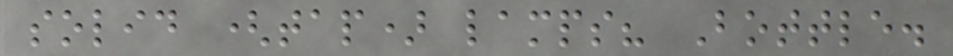solid (tap) lamps? Bottle.
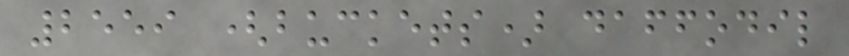2559 (buckets) daffodil
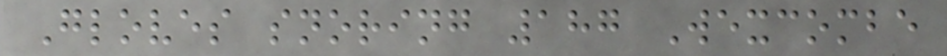Gloves snoring 187 Wexcombe
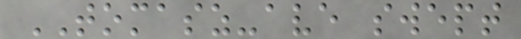TOMASZ-ave swept
